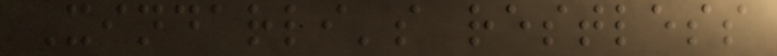Xindarli's restless
